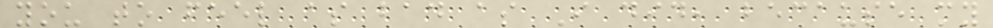you to feel as bad as I did, because my
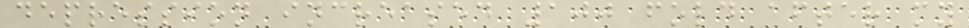depression increased 100 fold after my
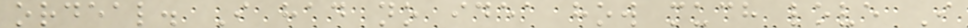ordeal. I had no idea how much love I
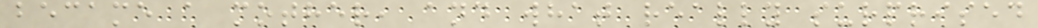became a mother, and what really surprised
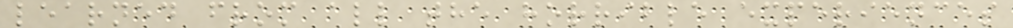learned from all the horrible experiences
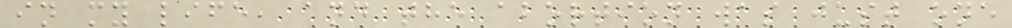in my life, and the abortion was just one
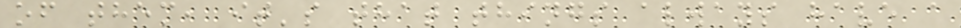of them, it's that things always have a
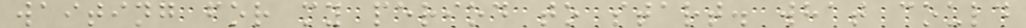waiting for my period to start. what could
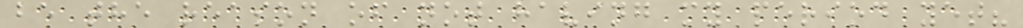be the reason of not having my period yet?
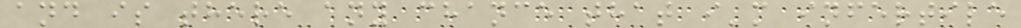and is there any chance that i'm infertile
